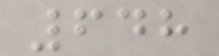648
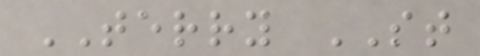TERRY ST
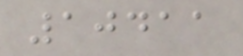10411
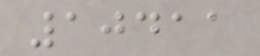10411
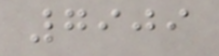7909
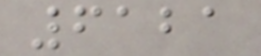6121
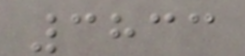3833
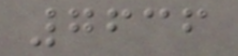7636
